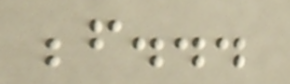before...
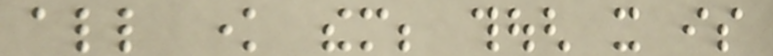all know them; though it is
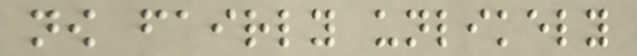now fairly unlikely
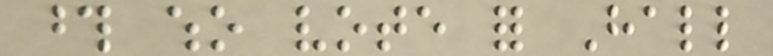those who vote for Hall
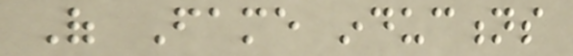Of Fame inductions
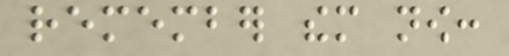remember them now:
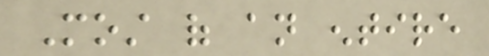Most of an entire
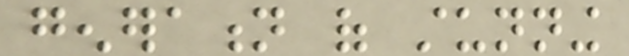generation of stunning
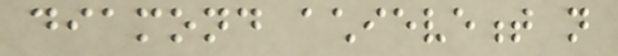diamond achievement not
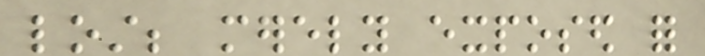lost; merely exposed for
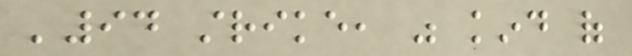'94 strike, was kind of
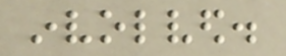involved.
